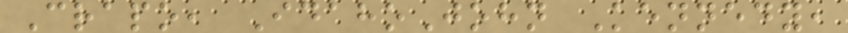Crapo, IdahoJohn Kennedy,
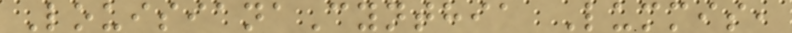LouisianaCynthia Lummis,
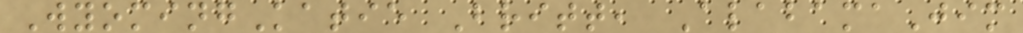WyomingKatie Britt, AlabamaJim
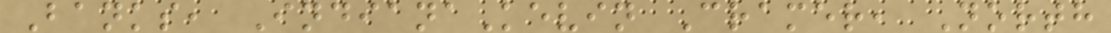Banks, IndianaKevin Cramer, North
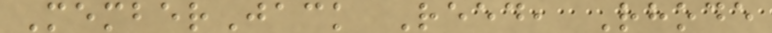MemberJack Reed, Rhode
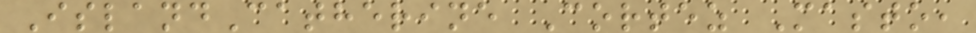IslandCatherine Cortez Masto,
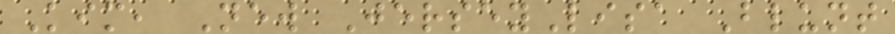Kim, New JerseyLisa Blunt
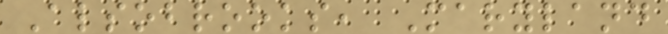Alsobrooks, Maryland
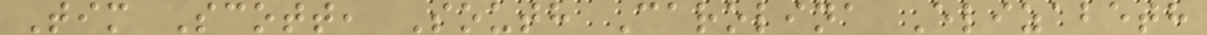Tim Scott, South Carolina Elizabeth
